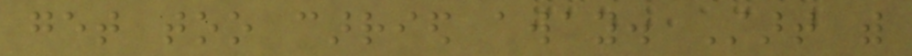get too carried away. Start with
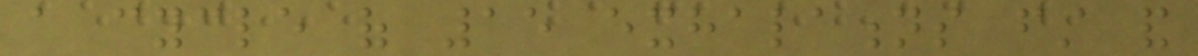a cycle of 15 exhalations first and
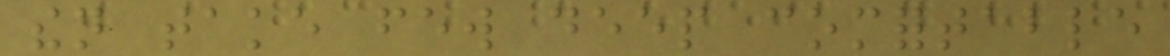then take few deep comfortable
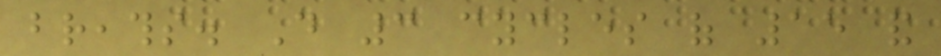breaths. Do 3 cycles of 15 and
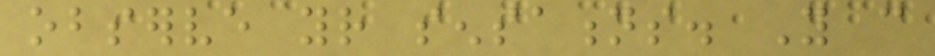observe your sensations. You can
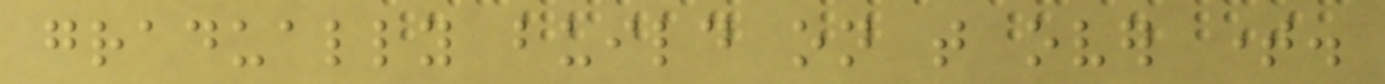gradually build on that over time.
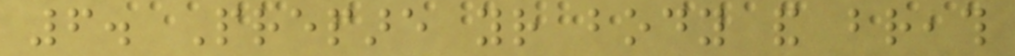6. Prepare your body and breath
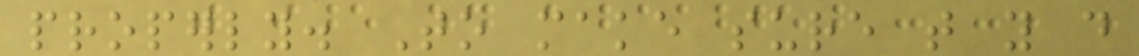properly. To make sure that you do
